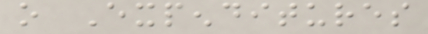o Expenditures
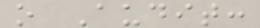o Audit:
